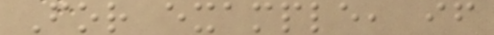For example, if
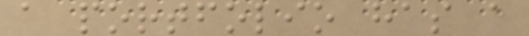a portfolio has a
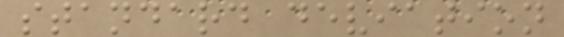standard deviation
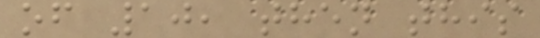of 10, then this
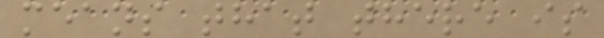means that there is
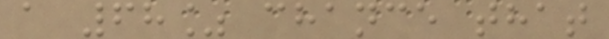a 68% chance that
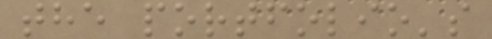the portfolio's
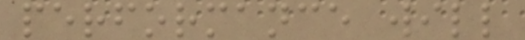performance will
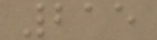215
